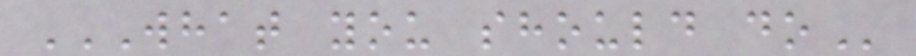WHAT YOU SHOULD DO
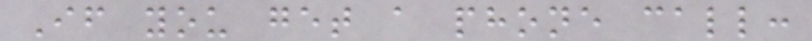If you get a phone call:
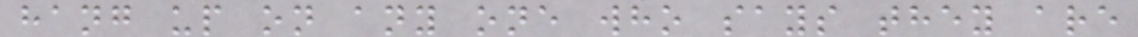hang up on any one who says they are
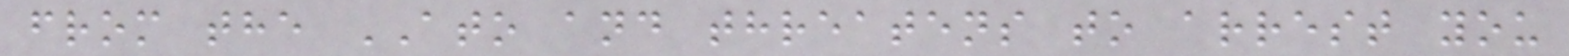from the ATO and threatens to arrest you
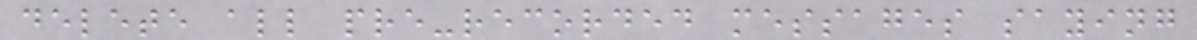delete all pre-recorded messages saying
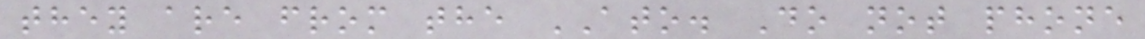they are from the ATO. Do not phone
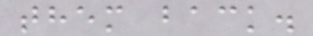them back.
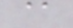@
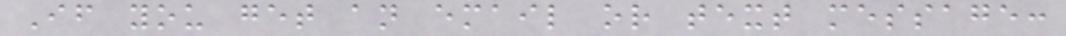If you get an email or text message:
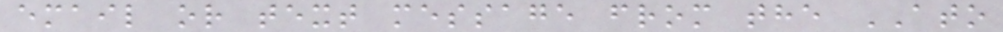email or text message from the ATO
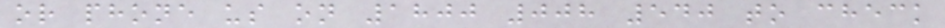or phone us on 1800 008 540 to check
